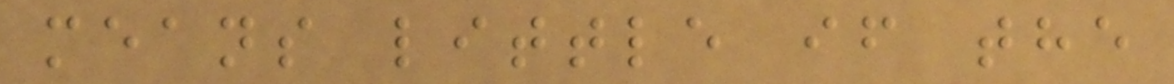means little if the
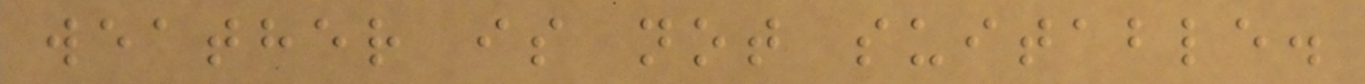weather is not suitable.
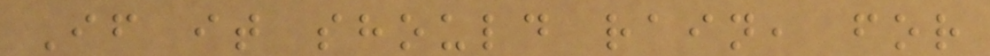If it should rain, for
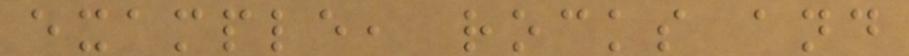example, rocks and
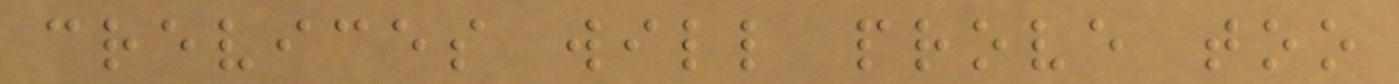crevices will prove too
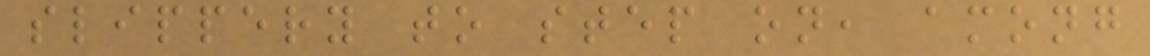slippery to step on, among
